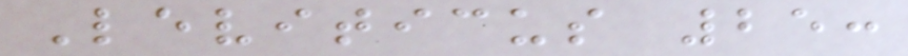Leviticus 25:
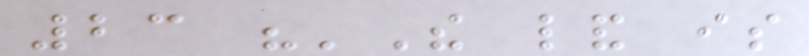23 "'The land is
